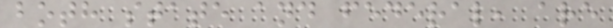both state and federal, are
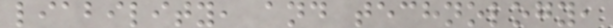liability, and technology,
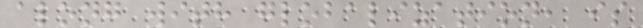along with globalization, is
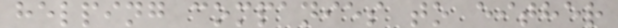helping companies to either
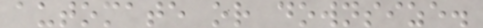automate or downsize.
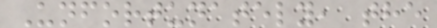Unfortunately, the
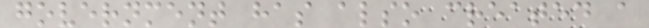government has also created a
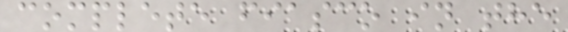complete fiasco in the
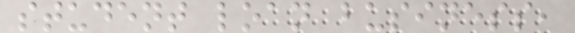student loan business,
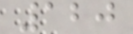120
